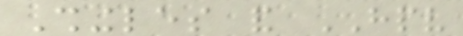Shingles and HPV
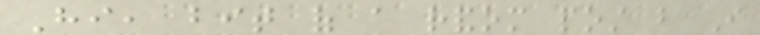Hi, bit of a random post but I
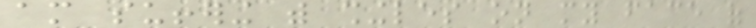am suffering with shingles on my face of
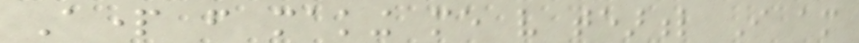Apart from making me very tearful I am
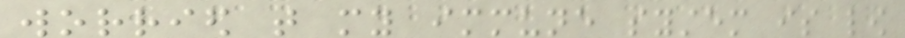worried that my immune system is low
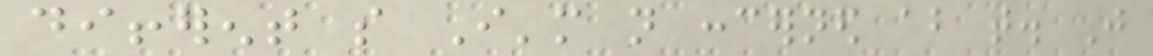different so I'm not concerned about that. Just
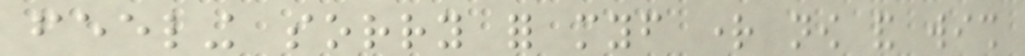feeling sorry for myself right now and wish
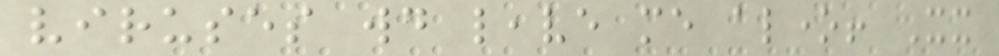viruses would leave me alone! Xx
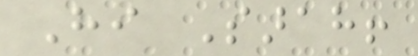Hi Sarah!
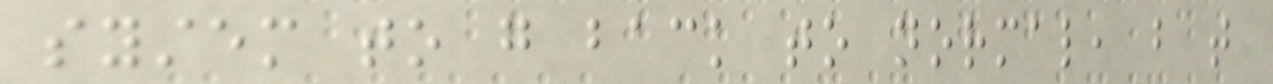system to go back to normal, but that
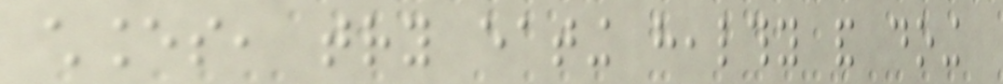chances, try eating healthy and doing
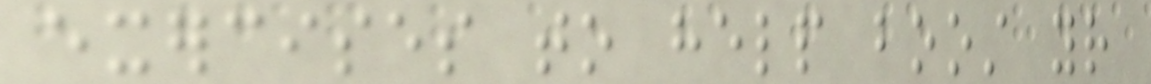exercises to help boost your
